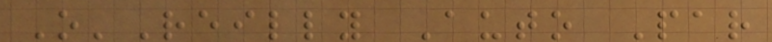O'Reilly Auto Par
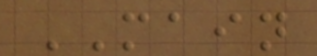MAIN
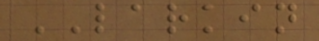LARKIN
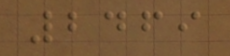2469
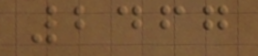2467
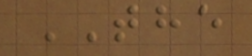THE
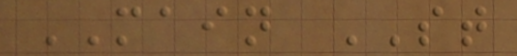MAIN ST
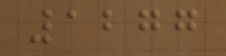1277
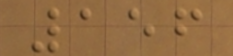156
